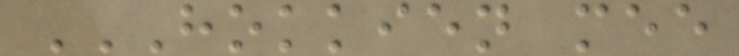HOKKIEN MEE
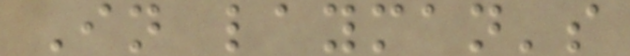In layman's
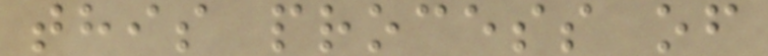this process of
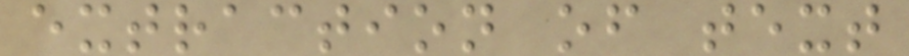extraction of text
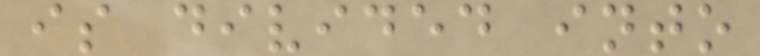is divided into
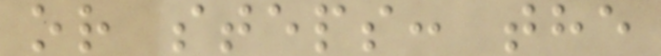or steps: the
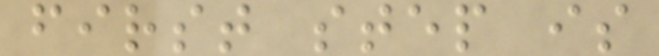first step is
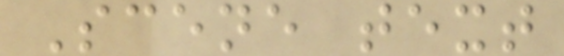Scene text
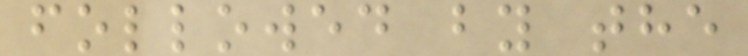followed by the
